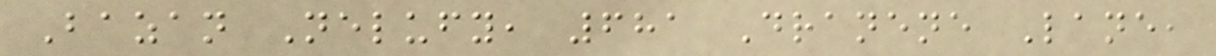Bazan Nelufy, 681 Dranene Lane,
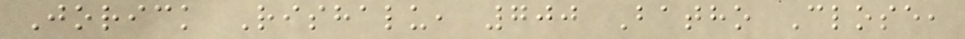Jorick Rishalu, 700 Batho Close,
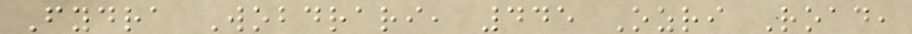Fydra Wobdrari, 445 Ozri Road,
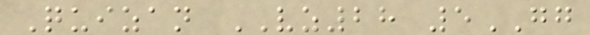Quizan VZ28 5GG
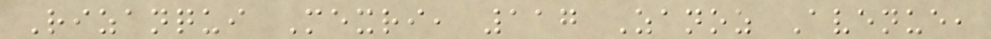Rizanqui Mexri, 117 Zanoz Avenue,
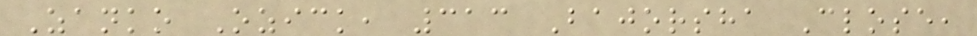Zanko Ozick, 313 Bajorsha Close,
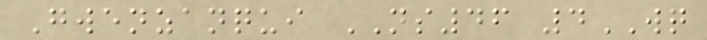Gwenzanqui NS46 4WQ
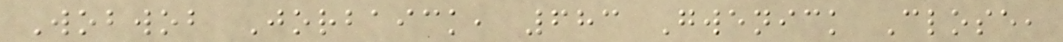Wobwob Jorbaick, 683 Gwenick Close,
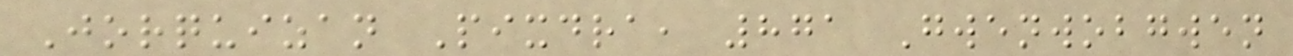Jorquizan Pixdra, 871 Gwenwobgwen
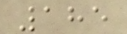185
